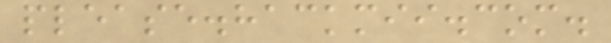please.hackmii.com.
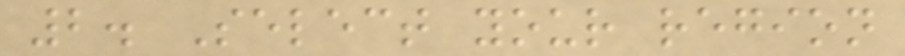2. Select your region
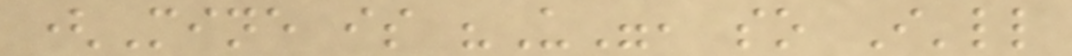(Mine is "U", so I'll
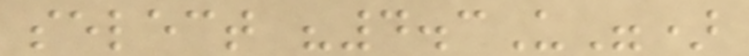select "4.3U")
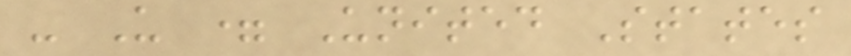- U = United States
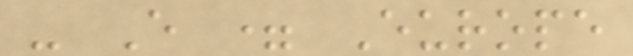- E = Europe
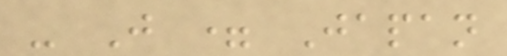- J = Japan
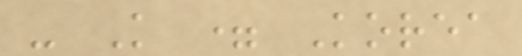- K = Korea
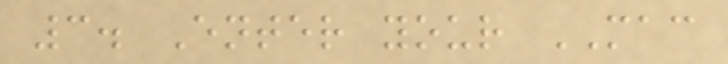3. Enter your MAC
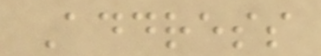Address
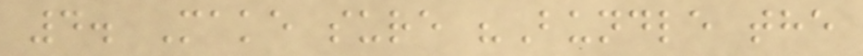4. Make sure "Bundle the
